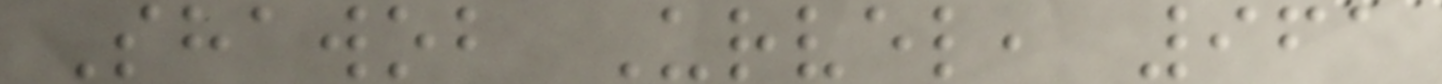Shawob Urvel, 961
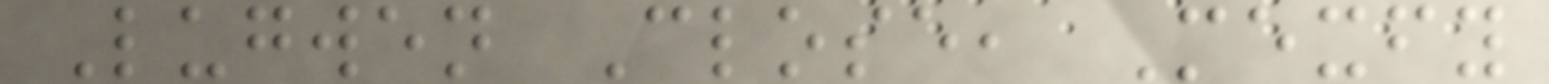Lugwen Close, Mexfy
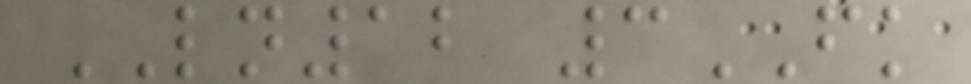LN12 3FK
